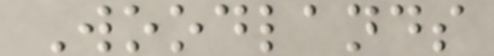Woodlands
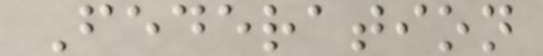Federation
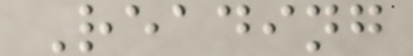Reading
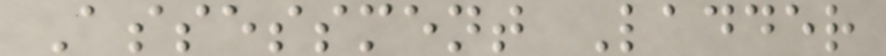Assessment Ladder
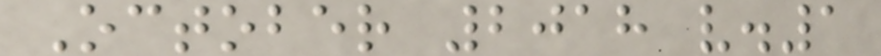October 2018 v.1
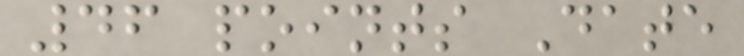46 points Date
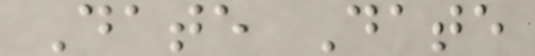Date Date
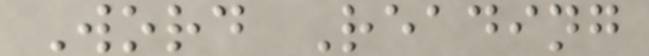Word Reading
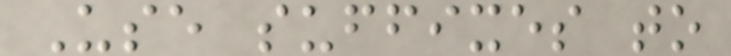Use suffixes to
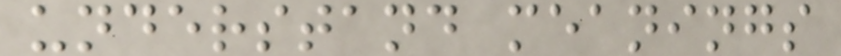understand meanings
